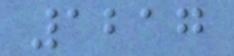1217
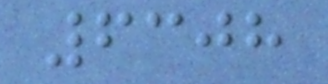6308
